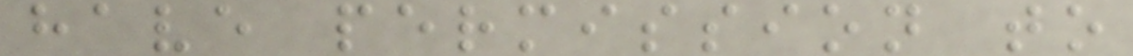have permission to
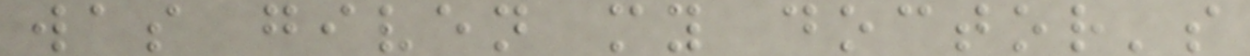was given my doctor's
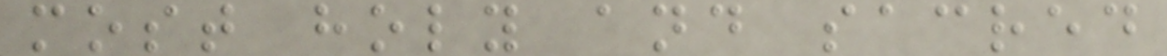most holy and sacred
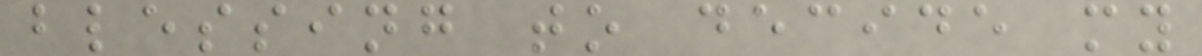blessing to decide my
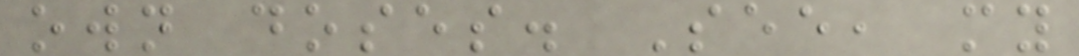own doses. See, my
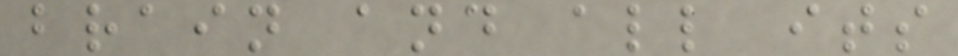brain and all its
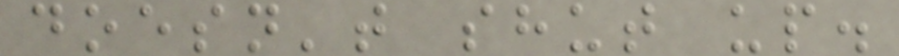doesn't shut up.
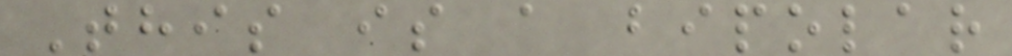This is a bipolar
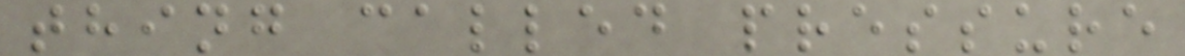thing called pressure
